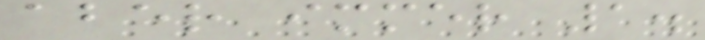aber immer 1.
